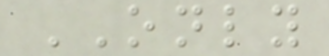ONLY
